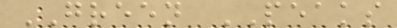GREEN PEAKS
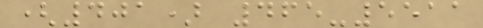(401) 465-5511
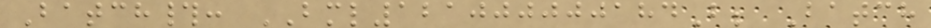Batch#: BML121000000184B; Batch
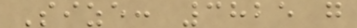Size: 3825 g
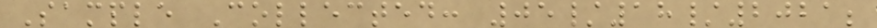Sample Collected: 05/18/2021;
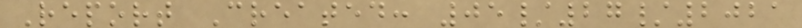Report Created: 05/27/2021
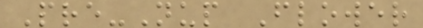Pre-Nup Flower
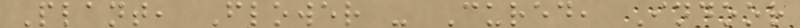Plant, Flower - Cured, Indoor
